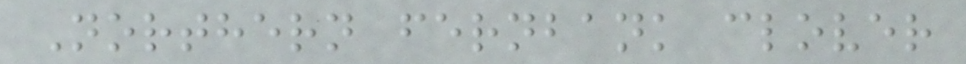Northern fernbank clover
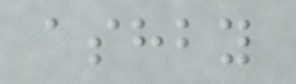ashby
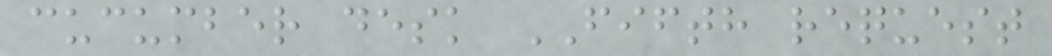cucumber desk FIFTH request
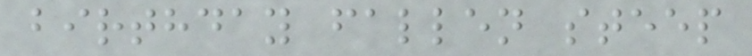birthday fallen steep
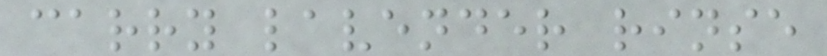carry lavender rinse
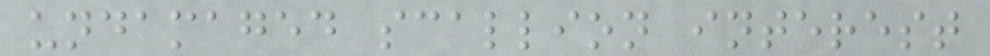undamaged scallion interest
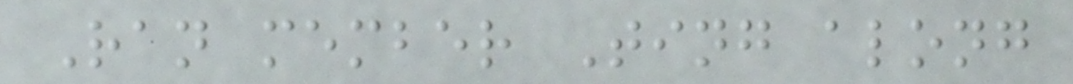Ran member Ting along
